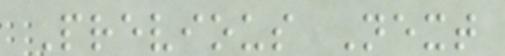Previous Next
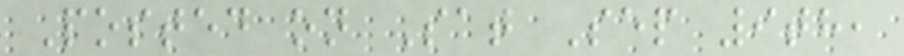Posted on Sat Sep 9th,
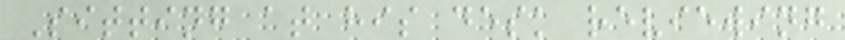Sitting at his desk reviewing
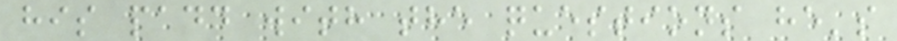his padd with the questions he's
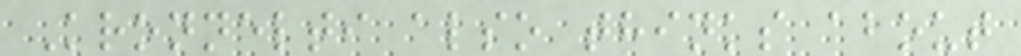Kronnelti also thinks about
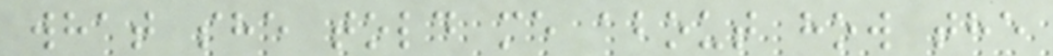what she told me about how the
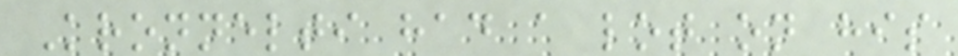Kronnelti had a lot on his
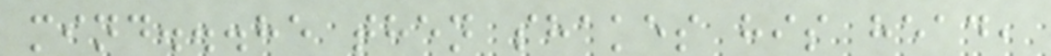mind...he then shakes his head,
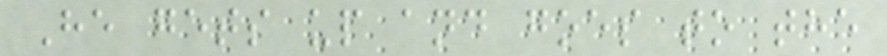He gets up and goes to the
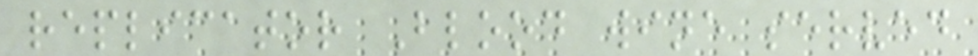replicator Blood wine served
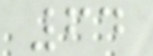64
